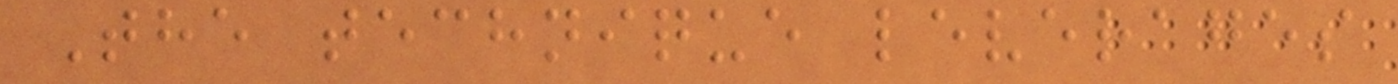The technique leverages
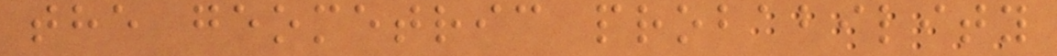the geometric probability
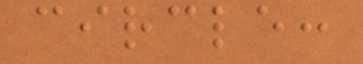circle:
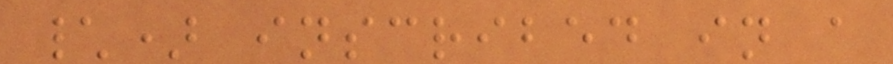\) inscribed in a
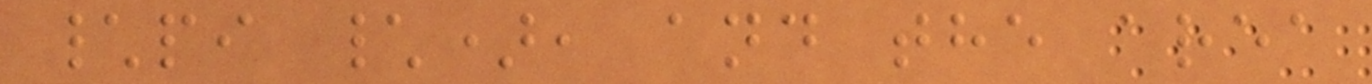\pi \), and the area
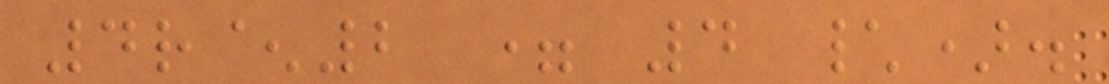4r^2 = 4 \).
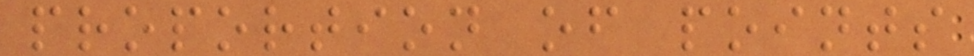proportion of points
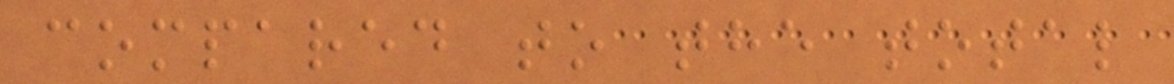compared to the total
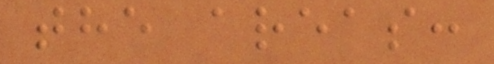the areas:
